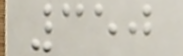350
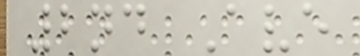2nd Ave
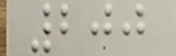200
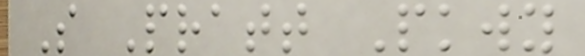S Pratt Pkwy
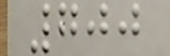700
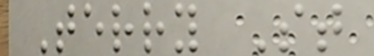Terry St
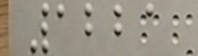1221
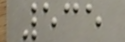535
